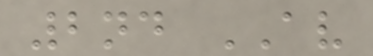2nd AV
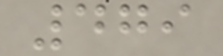479
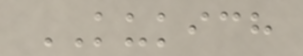KUKICH
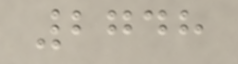2748
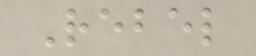Rebel
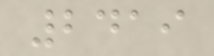2419
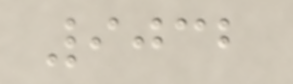9032
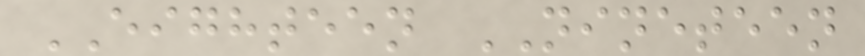EIGHTEEN NINETEEN
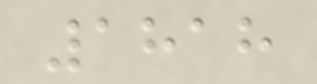1818
